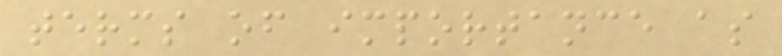terms of importance as
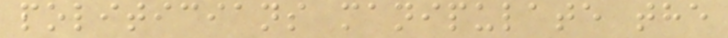politicians manipulate the
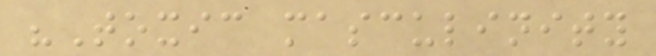"Toxic masculinity
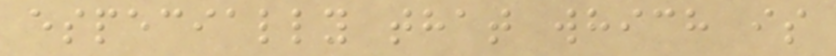especially that which is
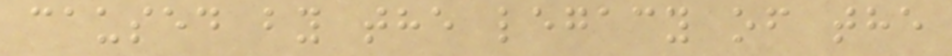caused by the legacy of the
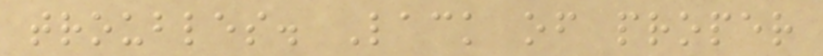troubles. Lack of proper
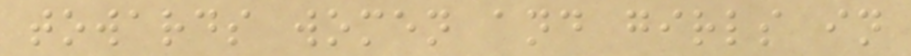towards women and girls in
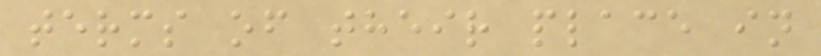terms of their place in
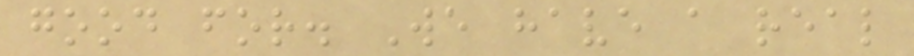good for. We have a real
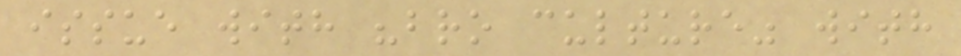issue with "bro culture" with
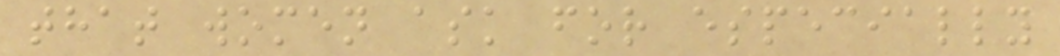that women ask for especially
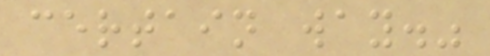certain way."
